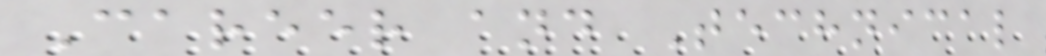Career and Technical
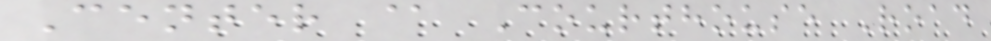Center @ Courthouse Road
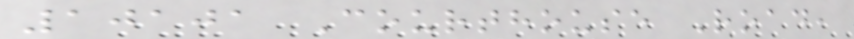10101 Courthouse Road,
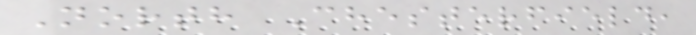North Chesterfield,
